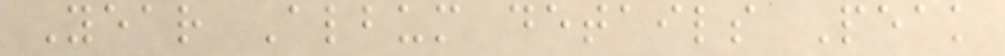Year Album details Peak
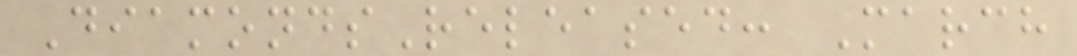DiamondsReleased: March
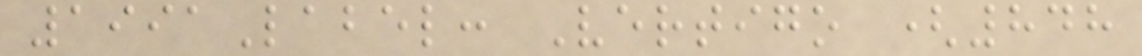1991Label: Vertigo (848
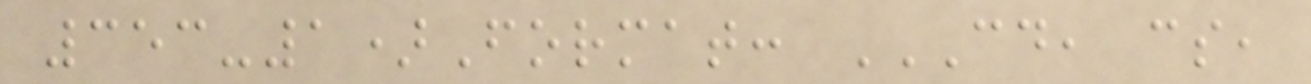353-1)Format: CD, CS,
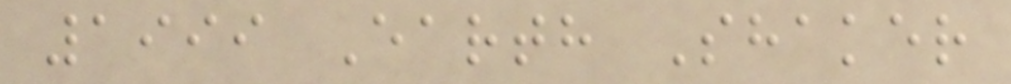1999 Earth Shaker
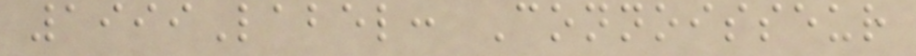1999Label: Connoisseur
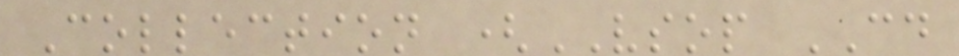Collection (VSOP CD
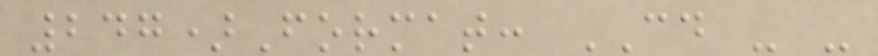247)Format: CD - -
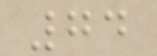74
